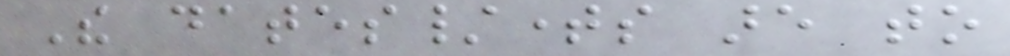The dates/times are to
